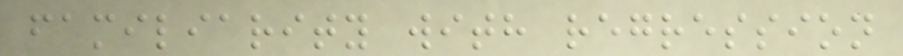familiarity with regression
